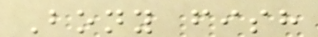Bony fish
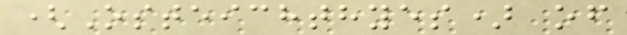(Osteichthyes) of
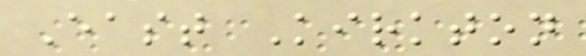East Kirkton
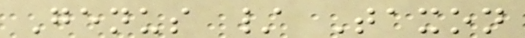Genus / Taxon
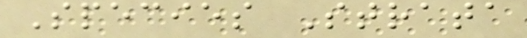Species Strata
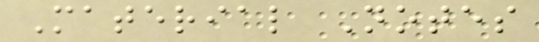Material Notes
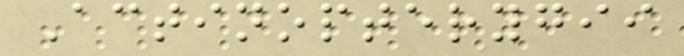Actinopterygii
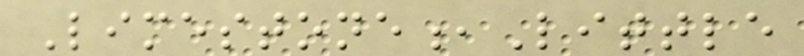Limestone,Little
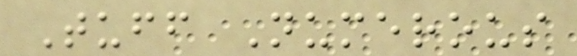Tuff Numerous
